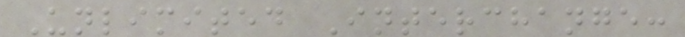Unlimited Interchange:
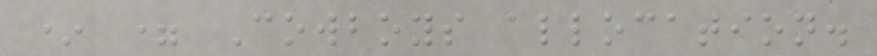* = Cowboys allocation.
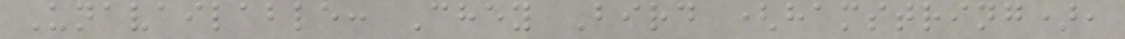Unavailable: Chey Bird (hamstring),
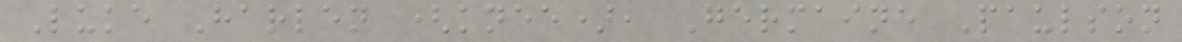Luke Harlen (knee), Germaine Paulson
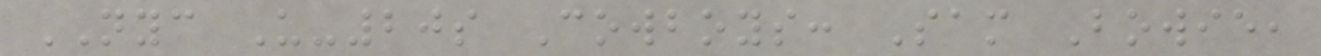NYC U-20s Cowboys: Sam Bowie,
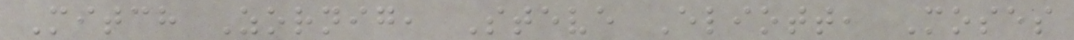Mitch Zornig, Steve Eliott, Moses
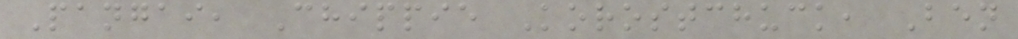Pangai, Chippie Korostchuck, Ben
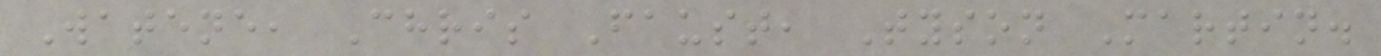Watene, Chris Faust, Tyson Martin.
